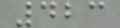423
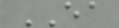EA
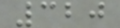320
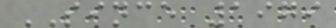SINCE 1979
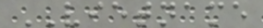VIETNAME
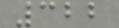322
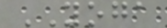YOGA
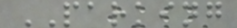PARKING
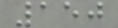150
